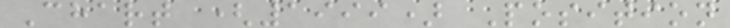Chart (1999) Position
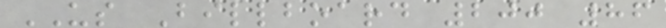US Billboard 200 86
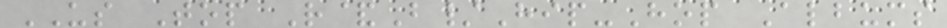US Top R&B/Hip-Hop Albums
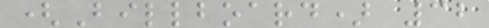(Billboard) 32
